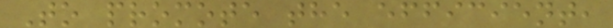To promote the efficient,
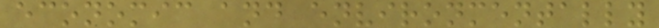economic and environmentally
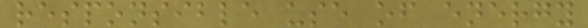responsible use of energy
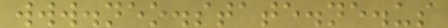www.neo.state.ne.us
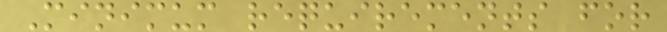Minimum requirements for
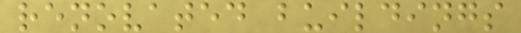renovated buildings
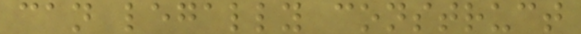can legally construct
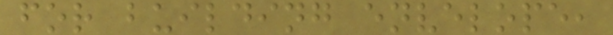for building envelope,
